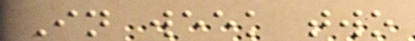In week two
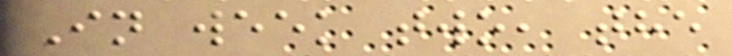In week two, the
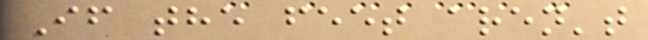If the feet aren't
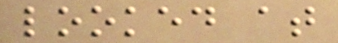looked at
